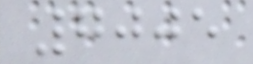7005
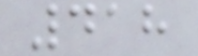418
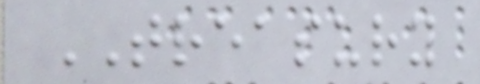TREASURY
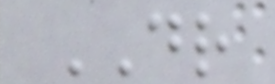DR
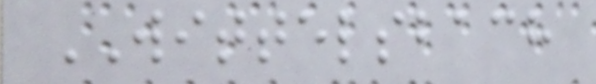WITTELSBACH
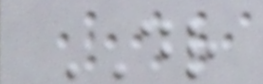DR
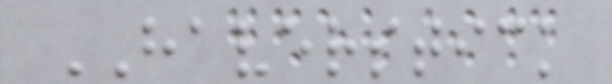HAVERSTICK
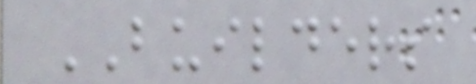BUILDERS
